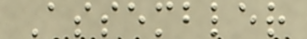Assembler
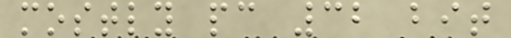mostly pc 32 bit
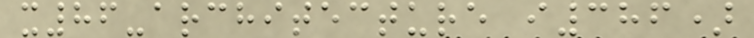x86-architecture i386)
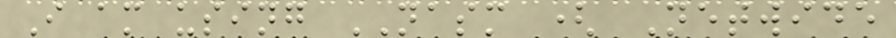I am using NASM ( Netwide
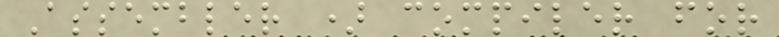Assembler ) compiler for
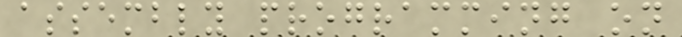assembly programming on
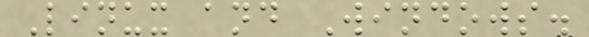Linux and Windows.
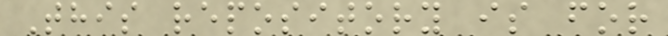This repository is for
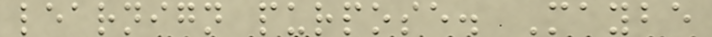learnign purpose. Maybe
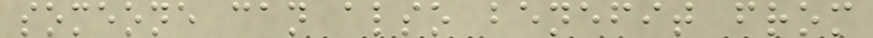someone can also benefit from
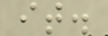it.
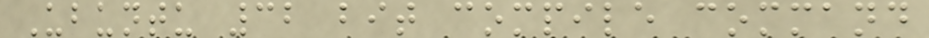Ubuntu 32 bit compile command
